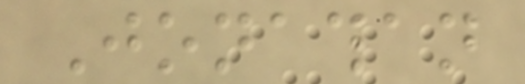Jonathan
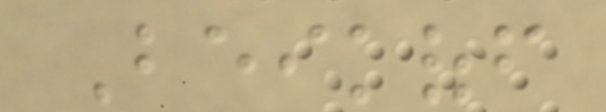Beikoff
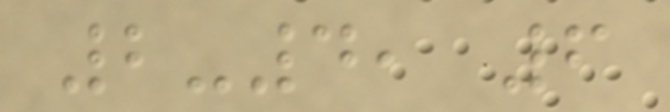2-4, 6
